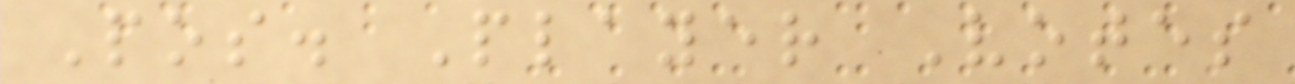Pos. Player Votes
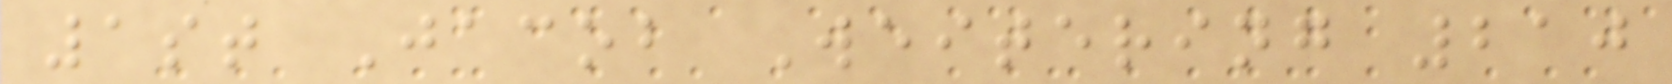1st Jacob Weitering 210
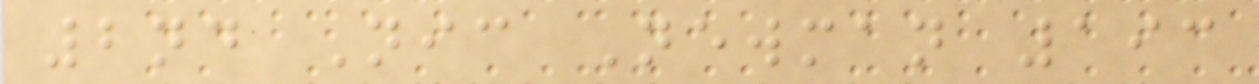2nd Nic Newman 193
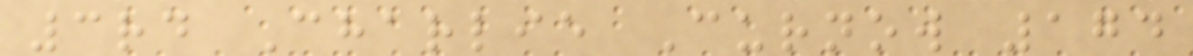3rd Charlie Curnow 174
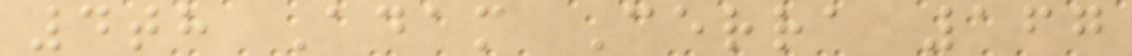4th Adam Cerra 167
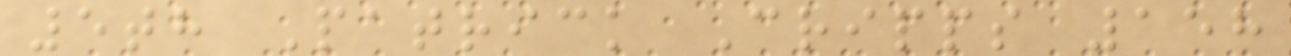5th Patrick Cripps 158
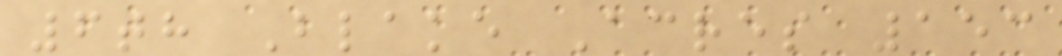6th Blake Acres 153
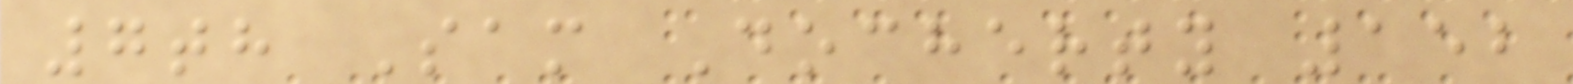7th Sam Docherty 152
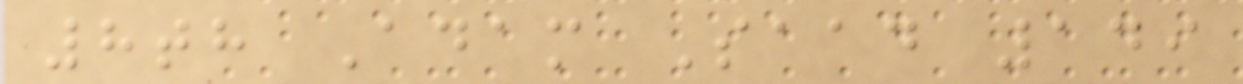8th Adam Saad 149
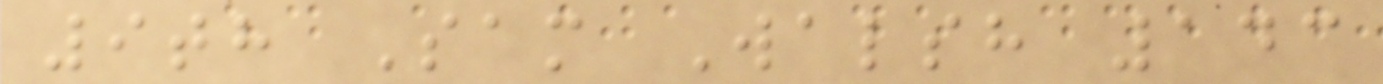9th Sam Walsh 143
